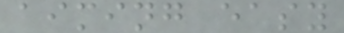aiming easy
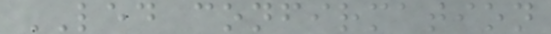LED confirmation
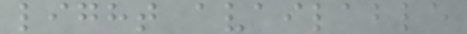light available
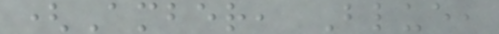(Amber, Blue,
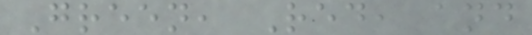Green, Red, and
